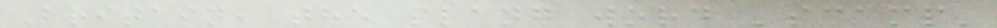Britain, the slang word 'scamp'
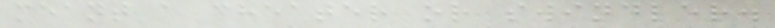meant a cheater or swindler.
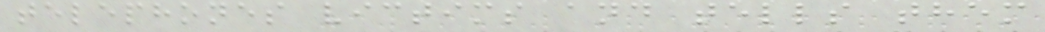telephones victims and tells them
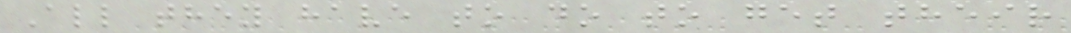All they have to do to get their
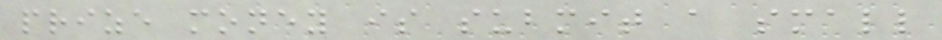prize money is submit a small
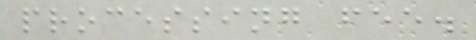processing fee.
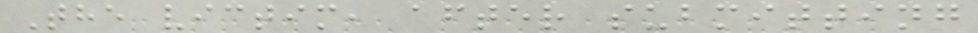The victim, after submitting
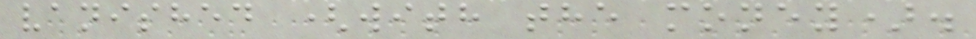vanished (with the money).
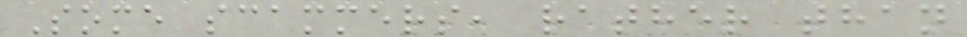Some scammers, rather than
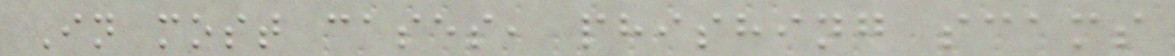In most cases, phishing scams
